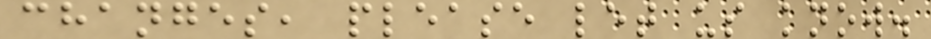changes, please let us know.
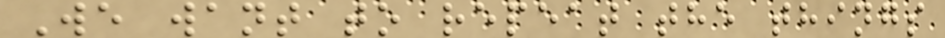We want to repeat the things
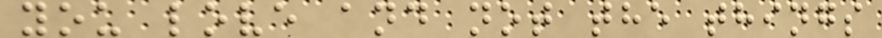you love and not the things
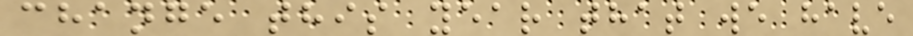change this year that we have
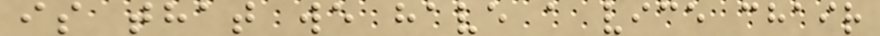is that we have a vice chair
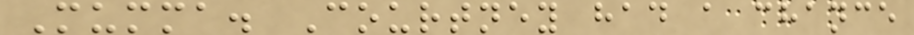Mumma. Courtney had a chance
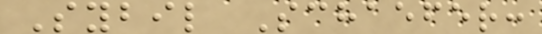Sybil Schaefer:
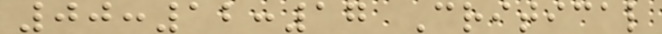00:12:17 Critical
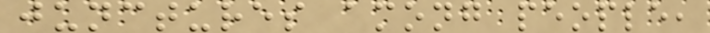junctures among people,
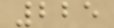225
